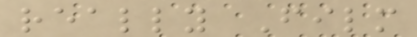really Film
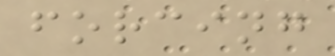forcing
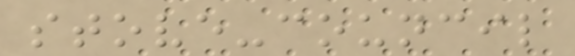stove-council
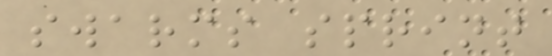swarms sprint
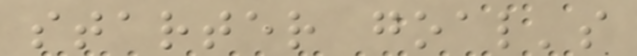starter goal's
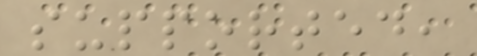supported,
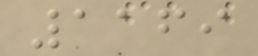1169
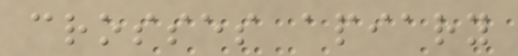crosses apiary
